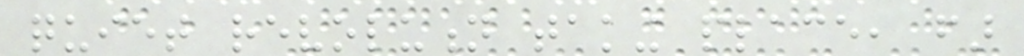quiet revolution taking place, far
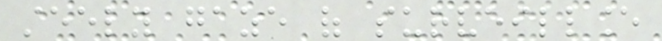steely gaze of surveillance
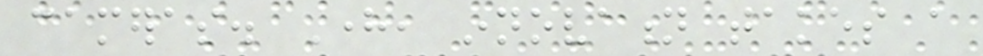cameras. Here, innovation takes a
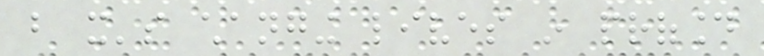but it's changing lives in profound
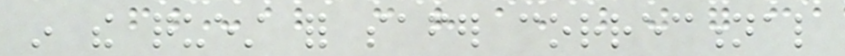in the quest for safer correctional
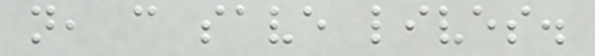not, can save lives.
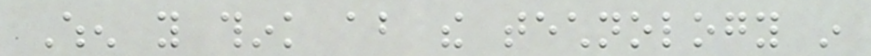When you think about the technology in
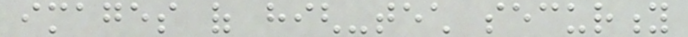images of high-tech security
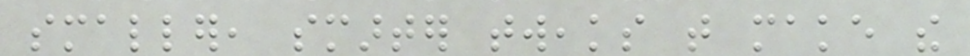smaller, smarter tweaks that make the
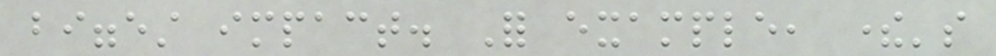biggest impact. For example, there's
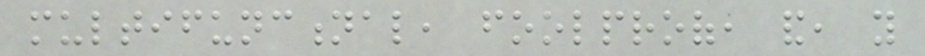multifunctional, foolproof, and, you
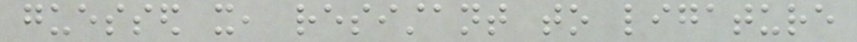guessed it, resistant to ligature
